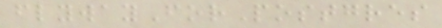flywayForPostgres
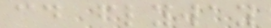cd flyway
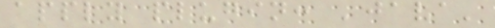apply plugin: 'java'
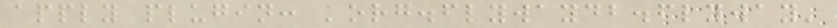apply plugin: 'org.flywaydb.flyway'
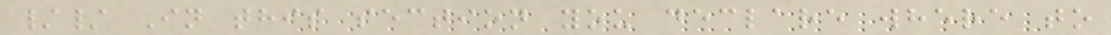// In this section you declare where to
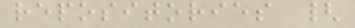repositories {
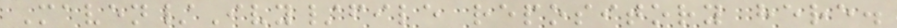Maven/Ivy/file repository here.
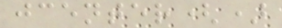jcenter()
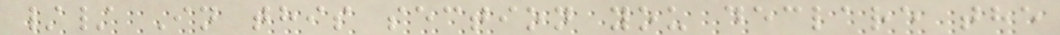// In this section you declare the
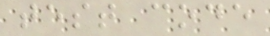test code
